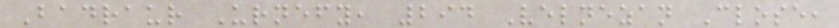Badraur Urnefy, 294 Velnezan Close,
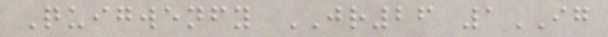Quigwenfy JR26 1IG
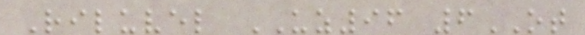Riluvel UZ96 6OT
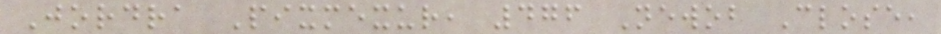Jordra Pixmexur, 476 Newob Close,
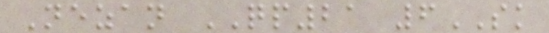Nezan QP21 6SK
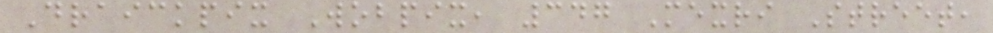Draickpix Wobpix, 347 Mexri Street,
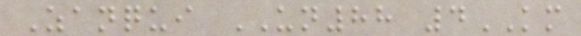Zanqui UN88 4KM
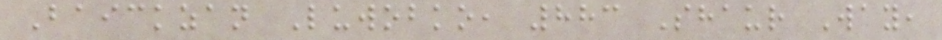Baickzan Luwobko, 883 Shaur Way,
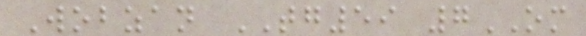Wobzan TG59 7OM
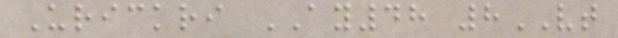Urickri AY48 8VT
